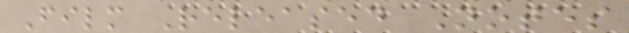Film Released Notes
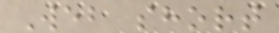Web short
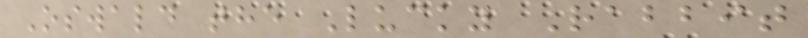Oswald the Lucky Rabbit
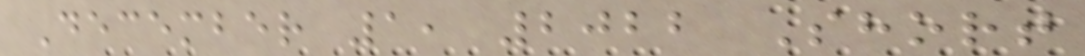December 1, 2022 Short
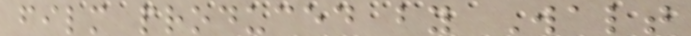film produced by Walt
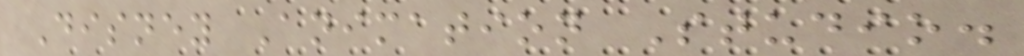Disney Animation Studio.
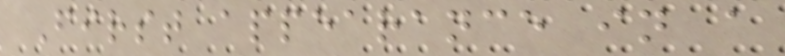First appearance in a
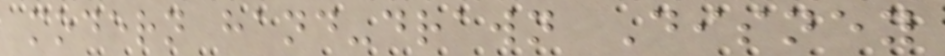modern hand-drawn Disney
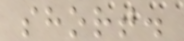short.
